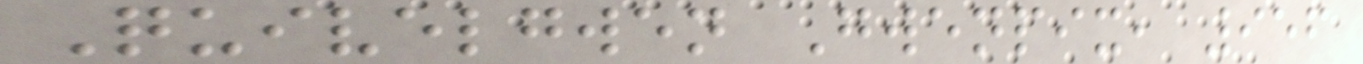Quivelgwen Gwenpix, 956
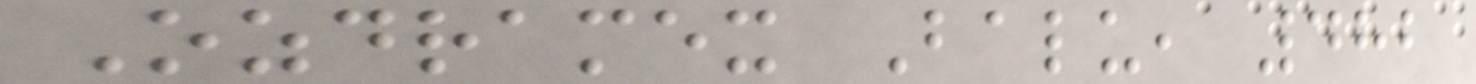Ozdramex Balu, 482
